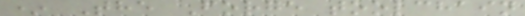* The Forge toolchain
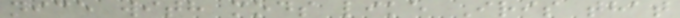nice with mods like Iris that
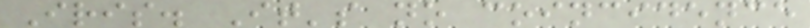Iris. It's no coincidence
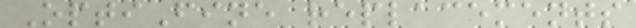OptiFine replacements
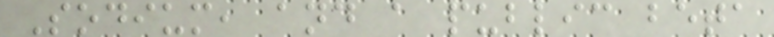Sodium, and a public beta
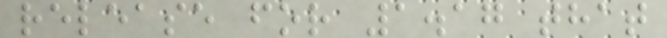release for 1.17 that
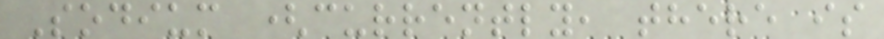Sodium (currently, there is
